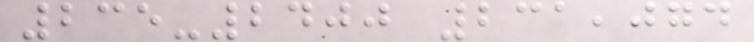235-2400 231,074
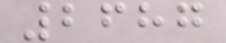2687
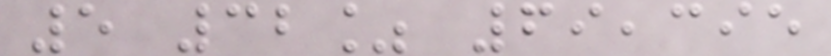5 32% 69,395
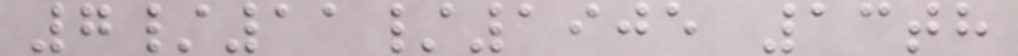7/11/1905 13th
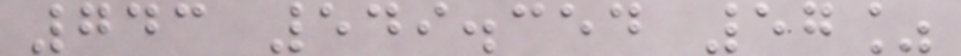743 549.354 57%
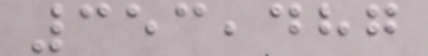353,487
